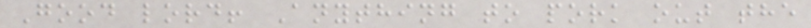Good lord! Anything to pork out the
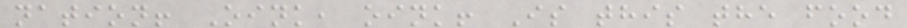nation! Oink, oink! Is this the food
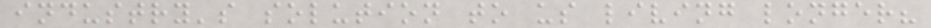industry's solution to us living longer?
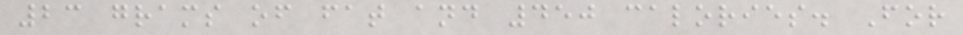23 grams of fat and 450 calories. For
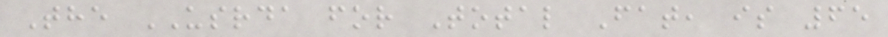The USRDA for Total Fat, is 65
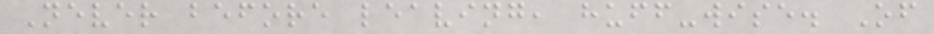Never before leaving, huff-wise. Of
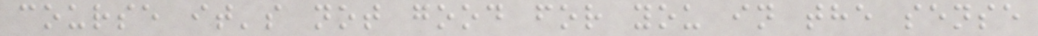course it's not good for you in the sense
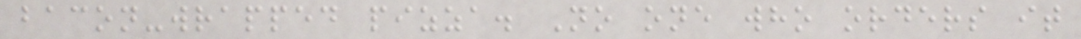bacon-wrapped pizza. No one who orders it
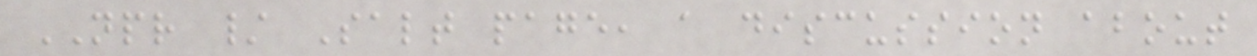NPR / Salt page, a discussion about
